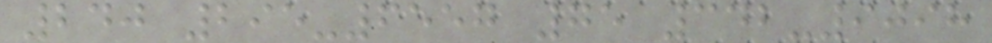240 295-6557 75 342-9098
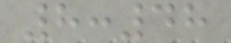8:48
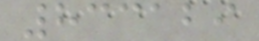833129
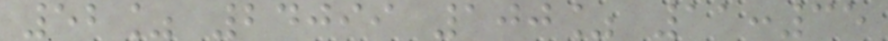52% 24099 100% 11:35
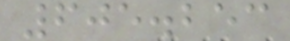605.253
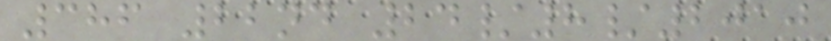386 22nd 24/8/2010
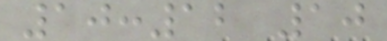10:12 10
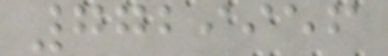7729956
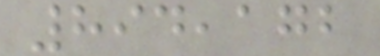894,172
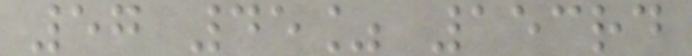57 45% 153rd
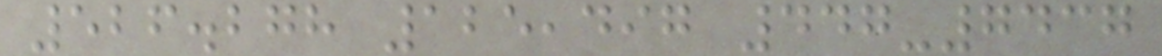526.278 125,497 447-7437
